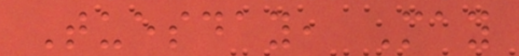Tuesday, May
